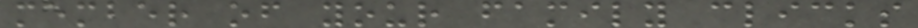member of your family clicks
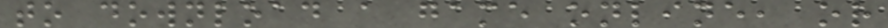to download a game online, or
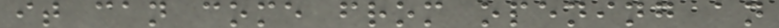it can come from opening an
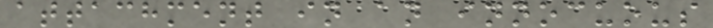attachment in an innocuous
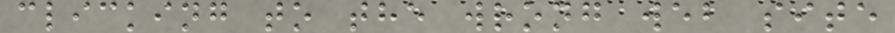clicking to the wrong web site
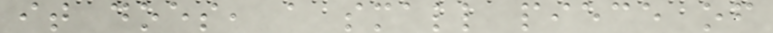it does, a small piece of
